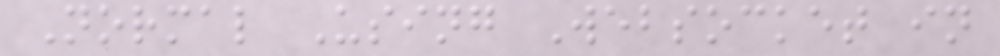Normal Using Websocket in
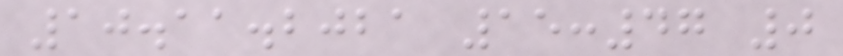10.11.2021 15:47 0
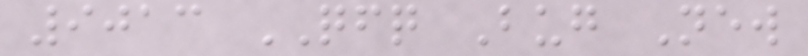9013 QFQ Bug New
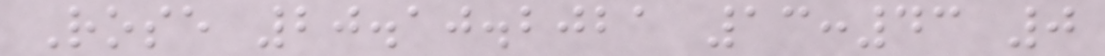Rose 20.10.2021 13:43 0
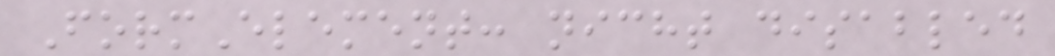FormElement: nicht disabled
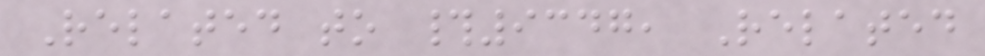Related to #9347, Related
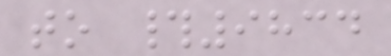to #9834
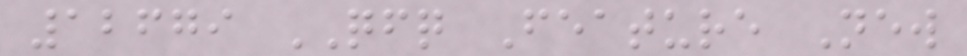12679 QFQ Feature New
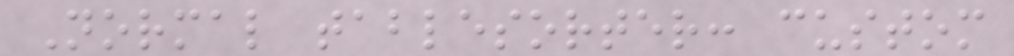Normal tablesorter: custom
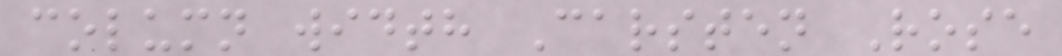column width Carsten Rose
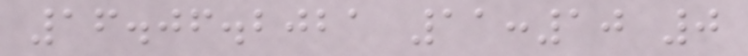16.06.2021 11:10 0
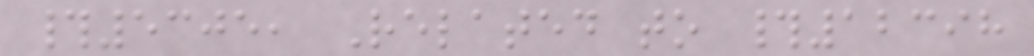#5305, Related to #12398
